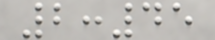2:45
